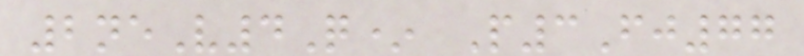2neV4Q* P3Fj77
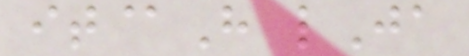it@H lJa
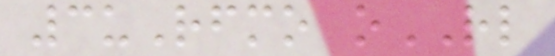3uRfmo oRL
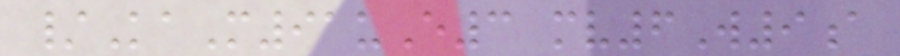/KaM91uE3 mv6W9a
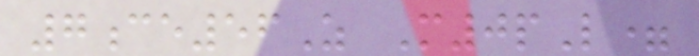7ce56Z M0pL=
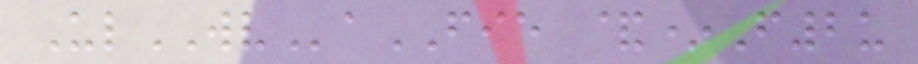UlWVaFIE &*F2u
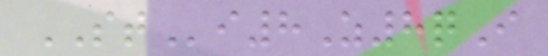STi8Z8qI
